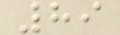89
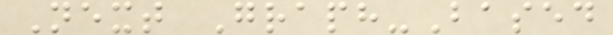Next Graph-Based
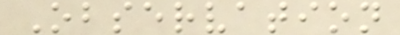Observation
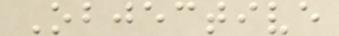Objective
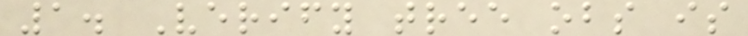1. Verify tree obs is
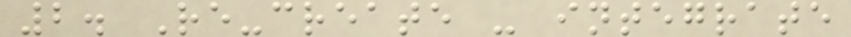2. Re-create - integrate
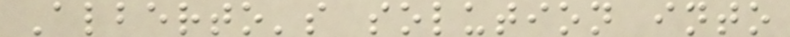Alberto's solution into
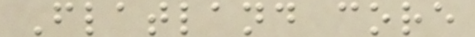Flatland core
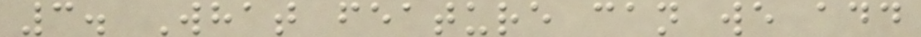3. What feature can we add
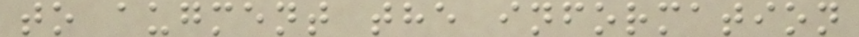to augment the information
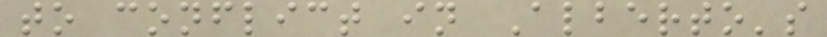to conflict in Alberto's
